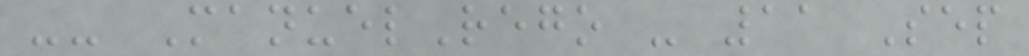-- ManuelRego - 11 Sep
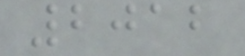2012
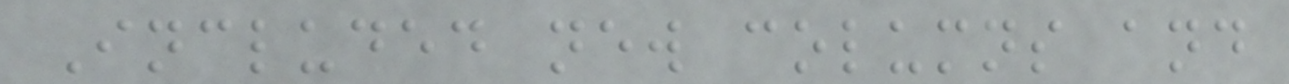Included new columns and
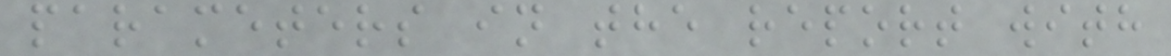parameters in the report with
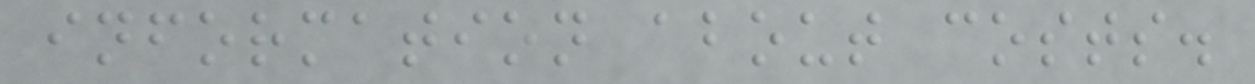information about costs.
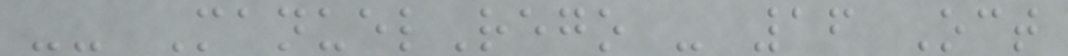-- ManuelRego - 16 Oct
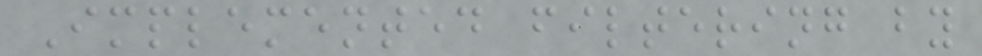Implemented filtering by
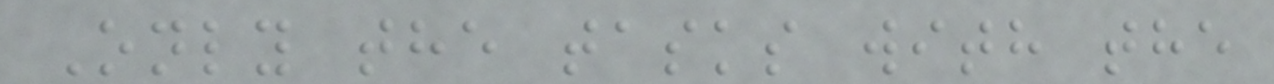Only the tasks with the
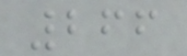266
